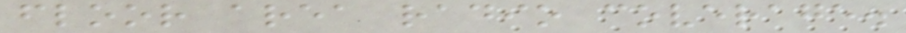floor area radio coverage.
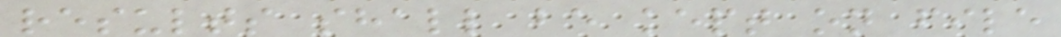results shall be kept on file
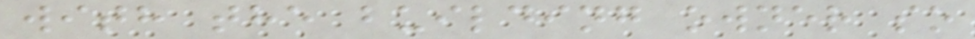with the building owner so
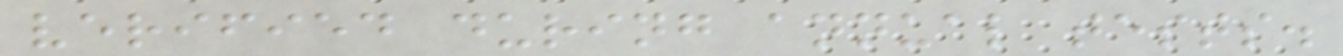verified during annual tests.
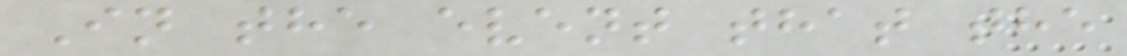In the event that the
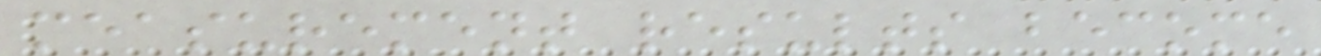measurement results become
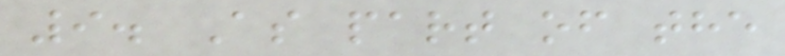9. As part of the
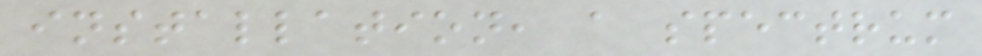installation, a spectrum
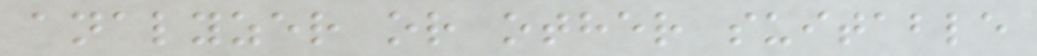analyzer or other suitable
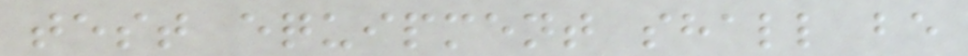test equipment shall be
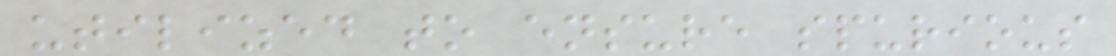utilized to ensure spurious
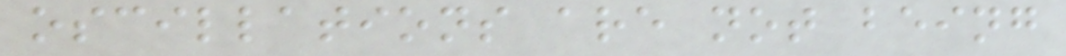oscillations are not being
